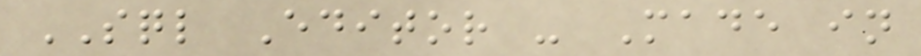SQL Editor - Made in
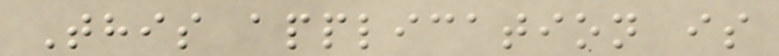This application is
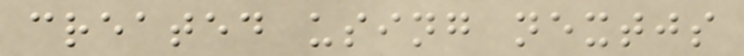created using nextjs
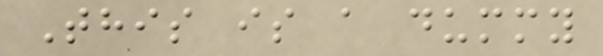This is a dummy
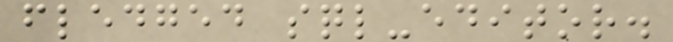fledged sql-editor.
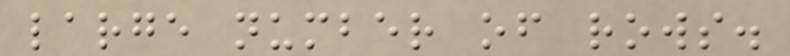large number of rows.
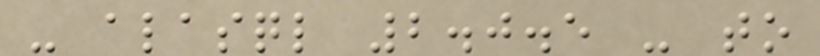- alasql 2.0.5 - to
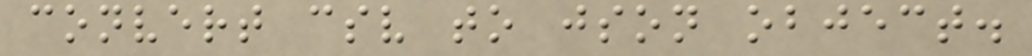convert csv to json object.
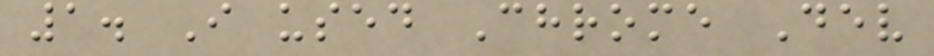1. I used Chrome Dev
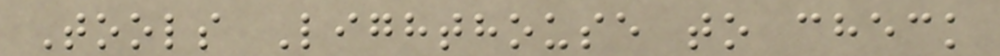Tools Lighthouse to check
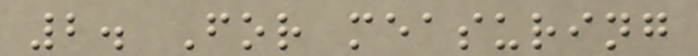2. For measuring
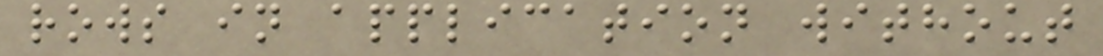rows in application without
